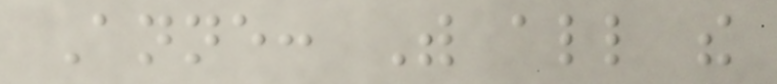Anne: With all the
